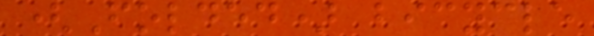(Folded) bicycle
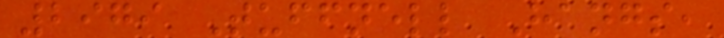2979 Tuffnell Hangs,
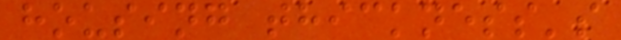housing thickness's
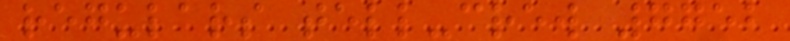regulars tell-crew 7752
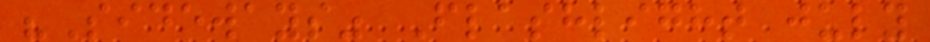"Sideways" Flashlight july
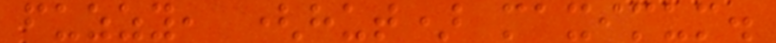fuzzy, (hut) maximum.
